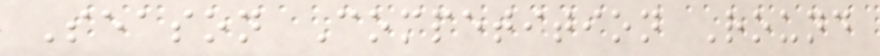Season Competition Round
